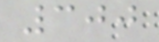300
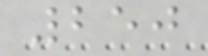250
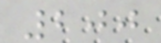200
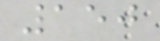150
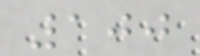100
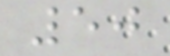50
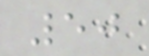50
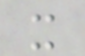x
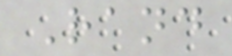Rand
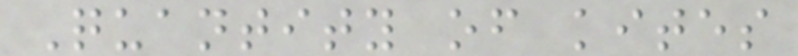Quantity of kites
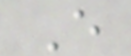E
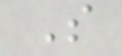S
